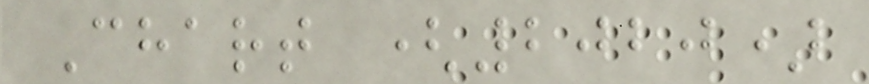Chart (2020)
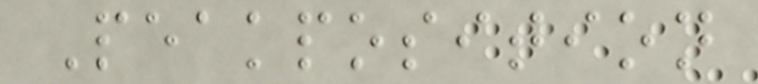Peakposition
